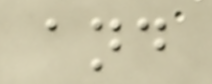and
